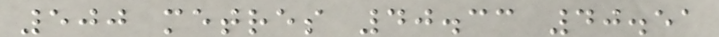500 metres 40.33 40.51
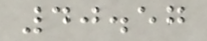40.57
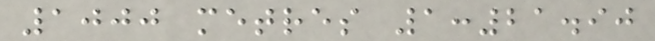1000 metres 1:21.90
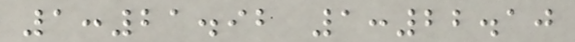1:21.92 1:22.10
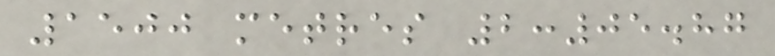1500 metres 2:05.87
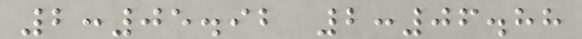2:05.92 2:06.88
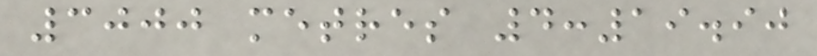3000 metres 4:19.90
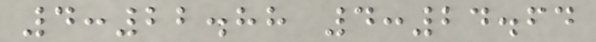4:22.88 4:24.64
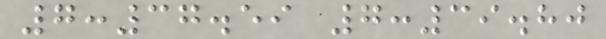7:37.59 7:39.80
